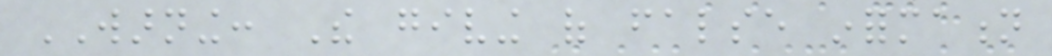WARNING: The giving of false information
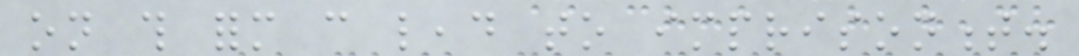on this form can lead to imprisonment.
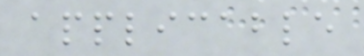applicable
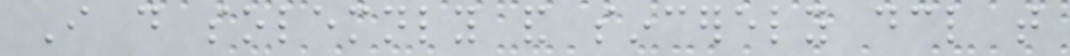I do solemnly and sincerely declare that
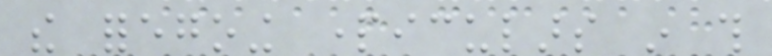the foregoing particulars in this
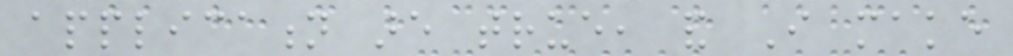application are true, and I make
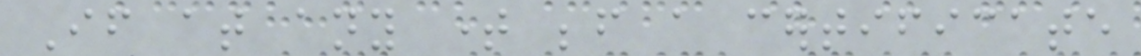If at any time before a certificate
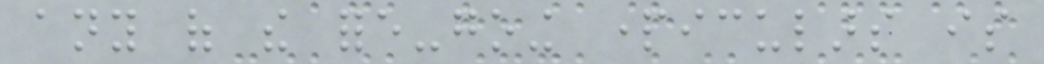any of the fore-going particulars is
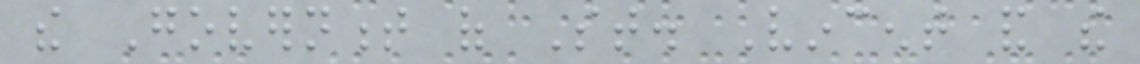the Government of St. Vincent and the
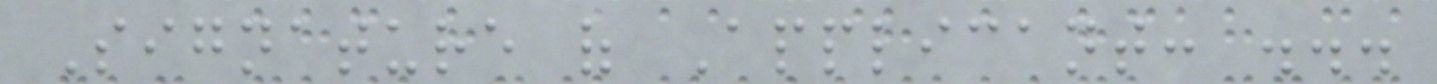Signature of Applicant: ...
